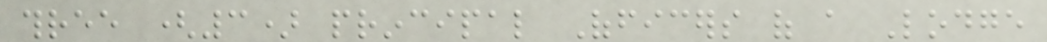three (3) principal Officers of a Lodge
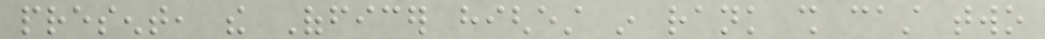present, the Officer highest in rank shall cast two
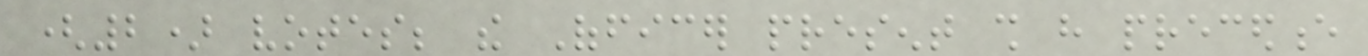(2) votes; the Officer present shall have precedence
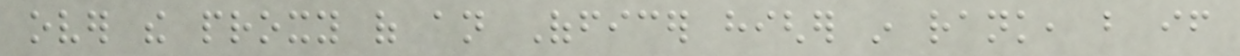over the proxy of an Officer higher in rank, but if
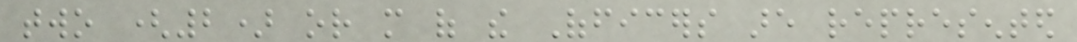two (2) or more of the Officers are represented
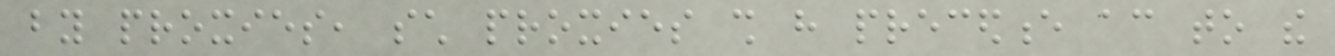by proxies, such proxies shall have precedence according to the
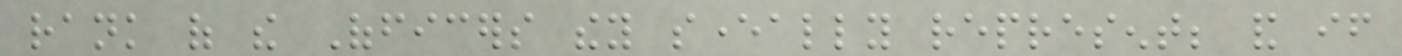rank of the Officers they severally represent; and if
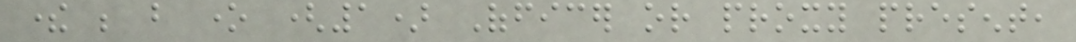there be but one (1) Officer or proxy present,
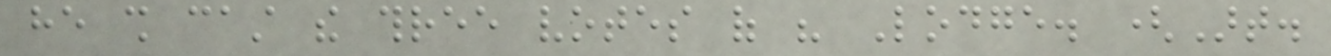he shall cast the three votes of his Lodge. (Art.
